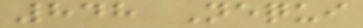848 Nequi
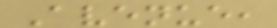Avenue,
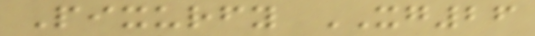Pixurfy XG26
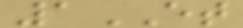1ET
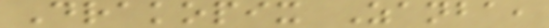Drakopix Zanba,
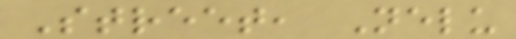Street, Nelu
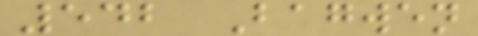542 Bagwen
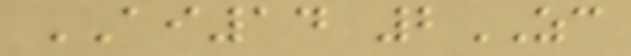AI14 2ZC
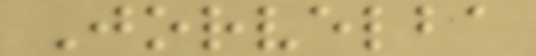Jorvelba
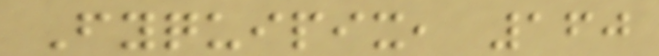Fyquipix, 160
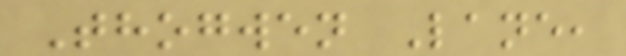Thogwen Lane,
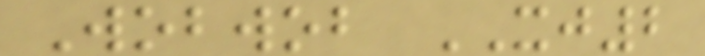Wobwob XJ2
